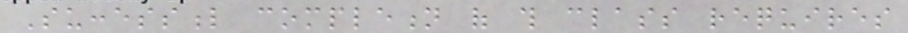Successful completion of this class requires
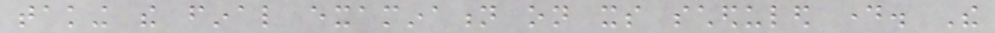taking the final examination on its scheduled day. The
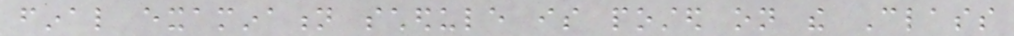final examination schedule is posted on the Class
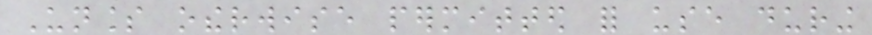Unless otherwise permitted for use during
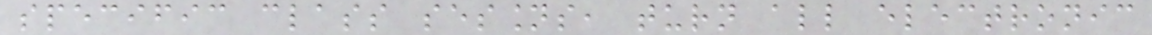specific class sessions, turn all electronic
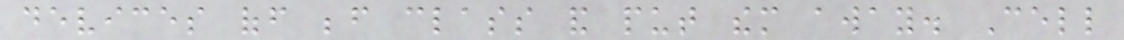devices off before class and put them away. Cell
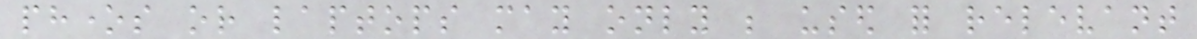phones or laptops may only be used for relevant
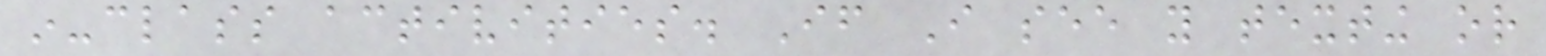in-class activities. If I see you texting or
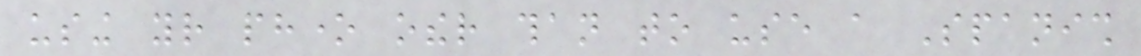using your phone other than to use a Spanish
